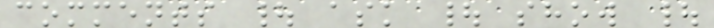comments | ask | show |
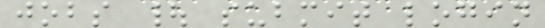jobs | submit login
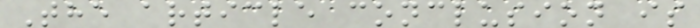The article conclusion is
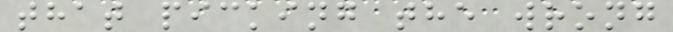that picking the wrong
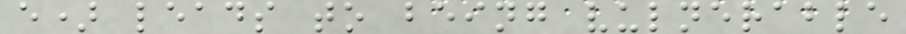e) leads to being vulnerable
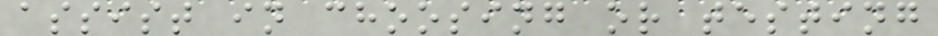assist in choosing or testing
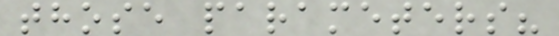those parameters?
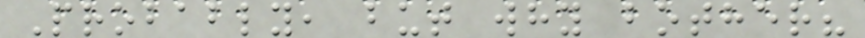Probably, but why bother?
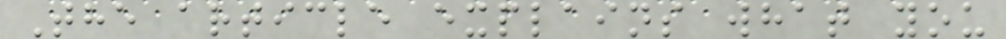The article explains what you
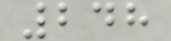248
